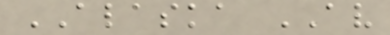ALASKA AV
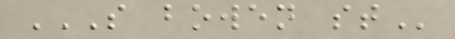S BOWEN ST
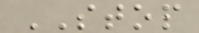STOP
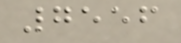7556
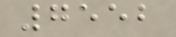7552
